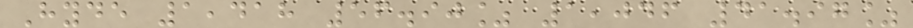Hyde 1,418 56.90% 1,046 41.97%
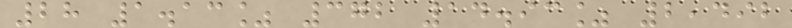28 1.13% 372 14.93% 2,492
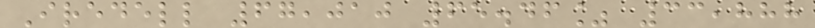Iredell 67,010 65.46% 33,888
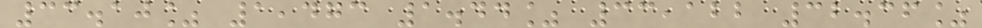33.10% 1,473 1.44% 33,122 32.36%
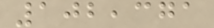102,371
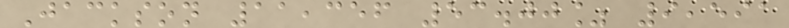Jackson 11,356 53.00% 9,591
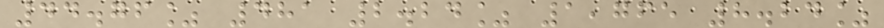44.76% 481 2.24% 1,765 8.24%
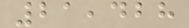21,428
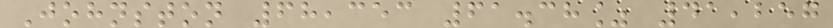Johnston 68,353 61.38% 41,257
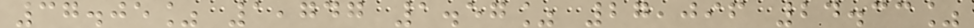37.05% 1,747 1.57% 27,096 24.33%
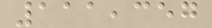111,357
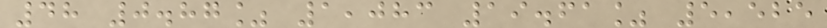48 0.87% 1,083 19.61% 5,525
